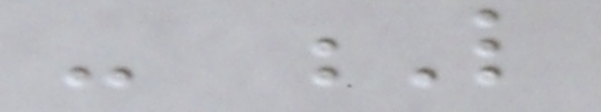- L
